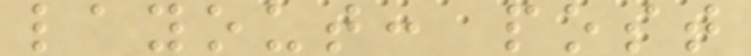layout: post
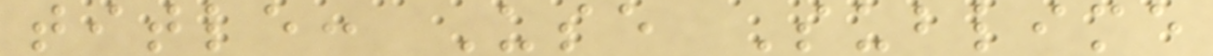title: Use Sublime
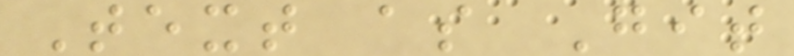Text as Git
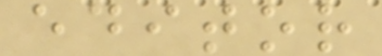editor
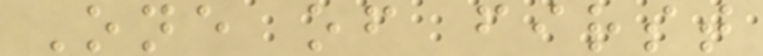One of first
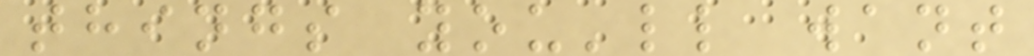things you'll want
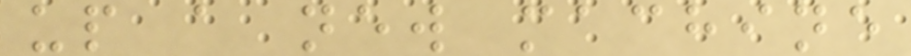up a new machine
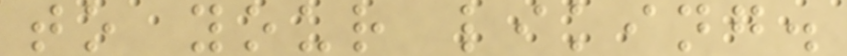to your liking.
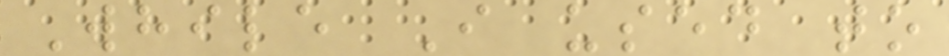While I used to
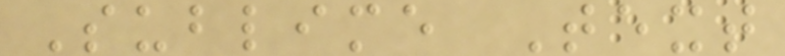Sublime Text
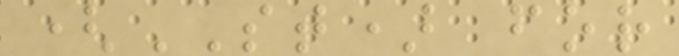(ST) for
